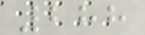288
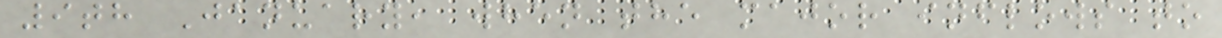9th January, when the major inflows to
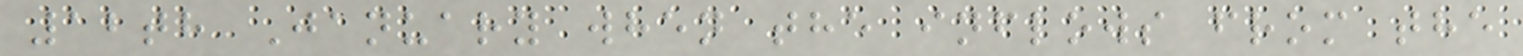12th January when the inflows from the
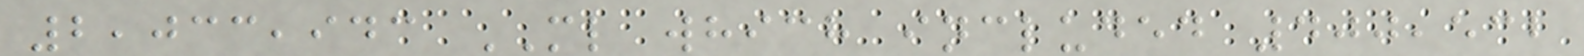2,033,943 ML which included 400,532
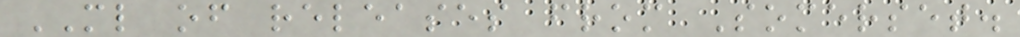ML of releases from Somerset.
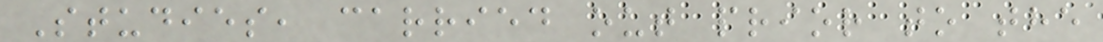Studies, carried out prior to the
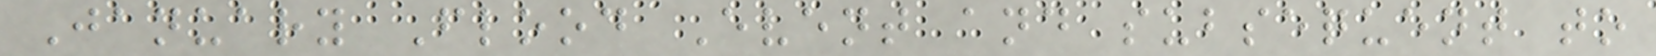January Flood Event and subsequent to
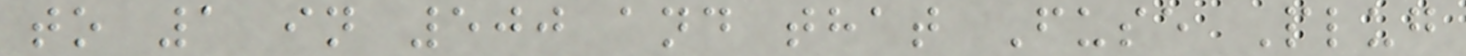to 1 in 500 and that Fuse Plug
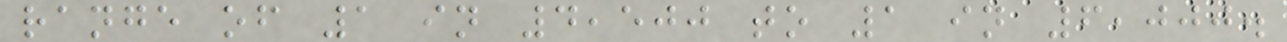range of 1 in 4,500 to 1 in 6,000.
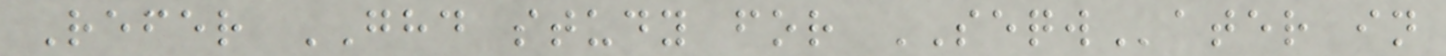Refer GHD study for SEQWater in
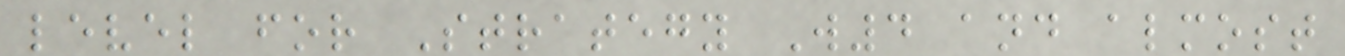level for Strategy W4 and almost
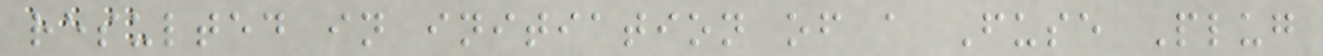resulted in initiation of a Fuse Plug
